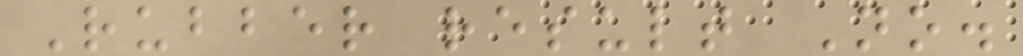Rubber result No.
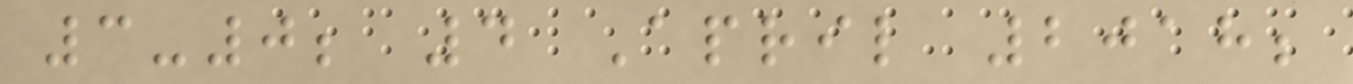3-0; 4 April 2018;
